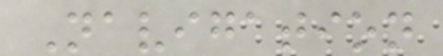Navigation
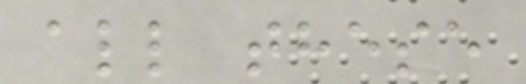all these
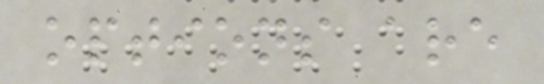options are
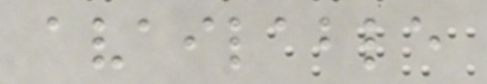available
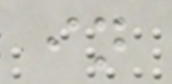in
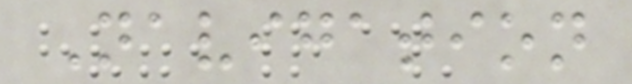Navigation
